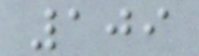109
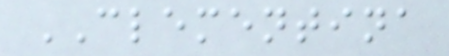CLEMENTINA
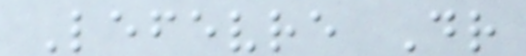Lefevre Dr
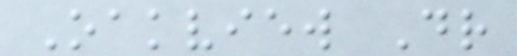Oakview Dr
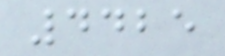4425
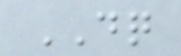DQ
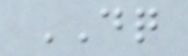DQ
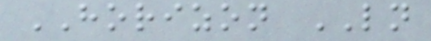HORIZON LN
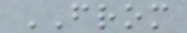FROM
